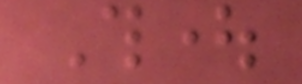Thought
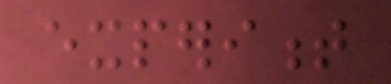experiment
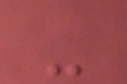-
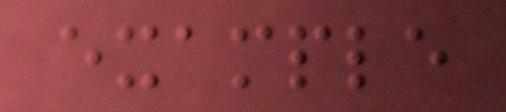example
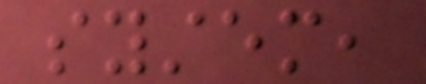system,
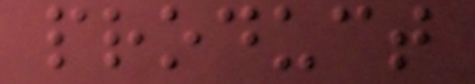product
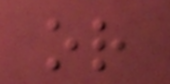or
